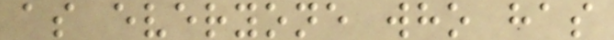as everyone who has
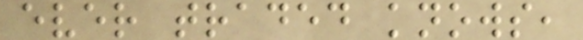ever traded knows,
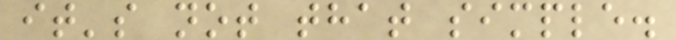it's not that simple.
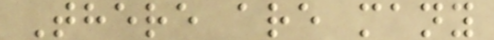There are many
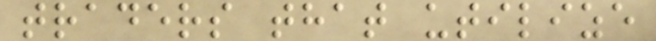traders that utilize
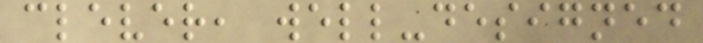clever, well-designed
